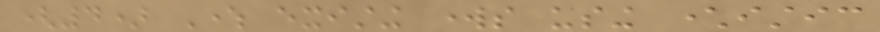(4) Where existing works using characteristic
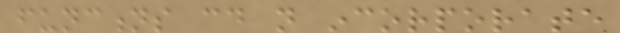functions could not incorporate
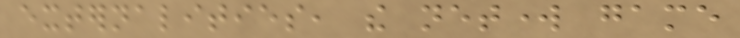externalities, the network game
